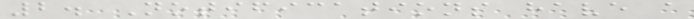2. Notifications have a
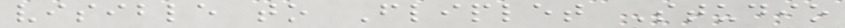visible to Fliplet Studio
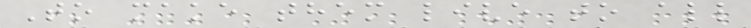To make them live to all
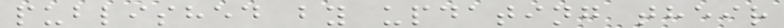published by updating their
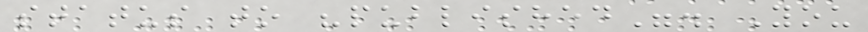status to "published". You
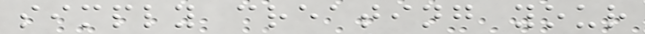simply creating your
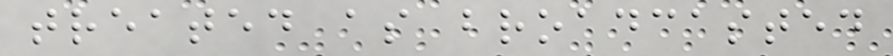treated as broadcasted
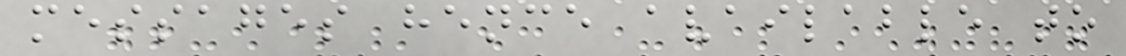messages hence available to
